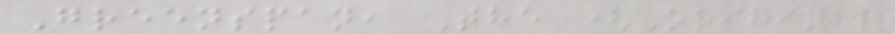Greenspan, The (Original
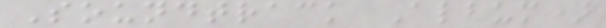Soundtrack Album)
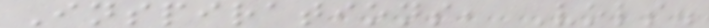Inspirations, Vols.
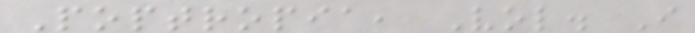Poptropia, Vol. I
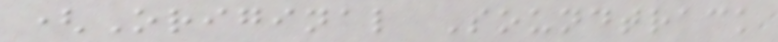(Original Soundtrack
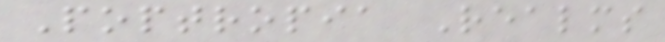Poptropia Realms
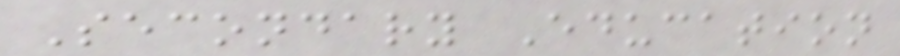Secondary Education
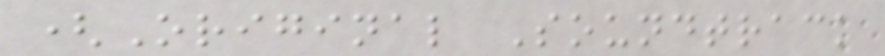(Original Soundtrack
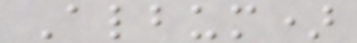Album)
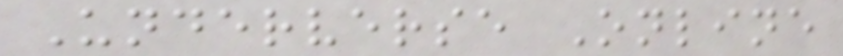Underverse Online
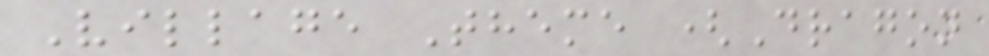Village Theme (Dragon
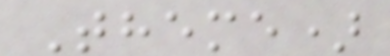Theme)
